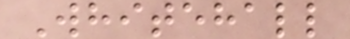Whitehall
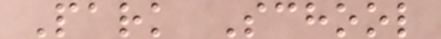Park School
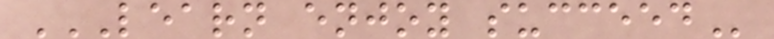LEARN ENJOY SUCCEED
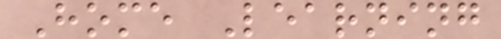Home Learning
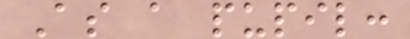As a pupil:
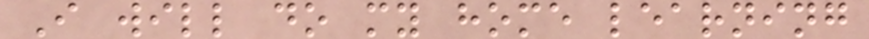I will do my home learning
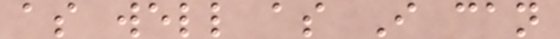as well as I can
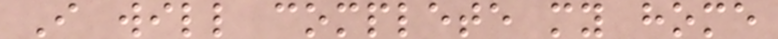I will complete my home
